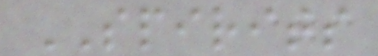SPIRITS
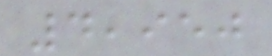4,950
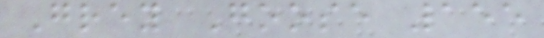Grey Goose 155
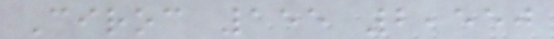Ciroc 155 2,550
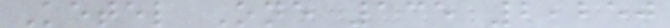Ketel One 135 2,250
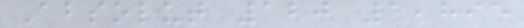Absolut 120 1,895
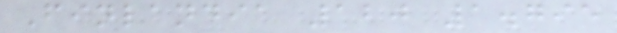Finlandia 120 1.795
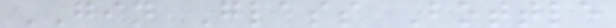GIN Glass Bottle
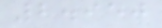2.950
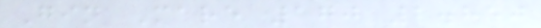Gin Mare 170 2.850
